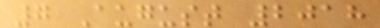7 August 2018
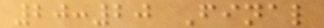20:20 Final
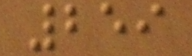259
